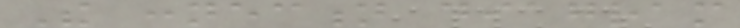The connection diagram
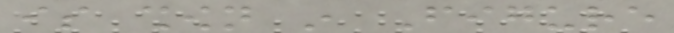is shown in Figure
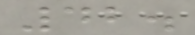42.
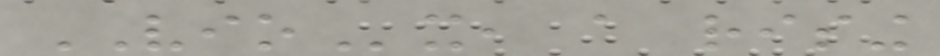VIOx, a rising
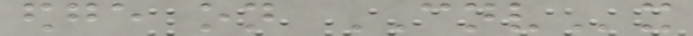edge on CNVx
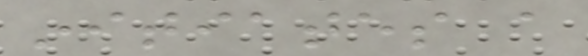initiates a
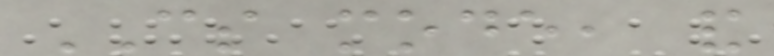CS mode, and
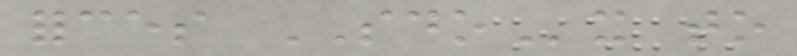forces SDOx to
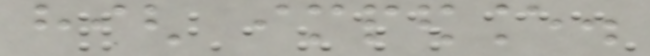high impedance.
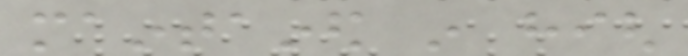maintained in high
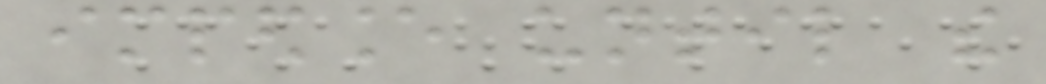impedance until the
